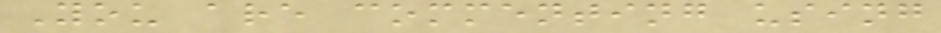You are commenting using
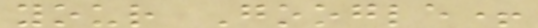your Google+
